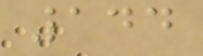144
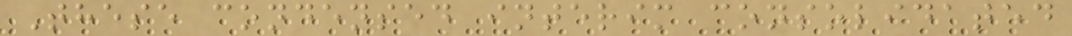These condensed interim consolidated
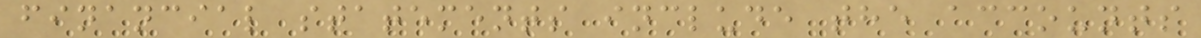financial statements include the accounts
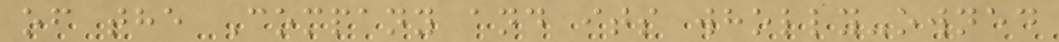of the Company and its wholly-owned
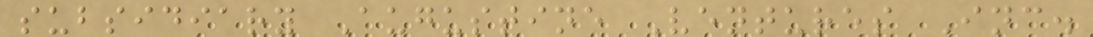subsidiary Augustine Ventures Inc.
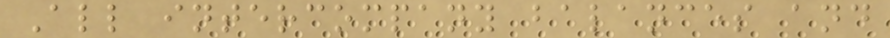All intercompany balances and
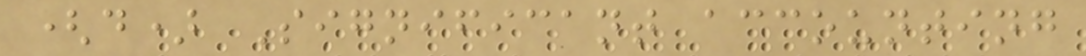(d) Significant accounting
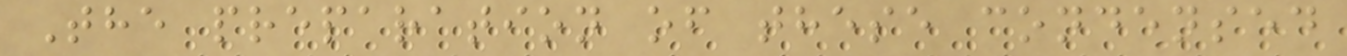The preparation of these condensed
